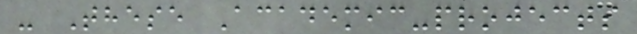- These Academic-projects
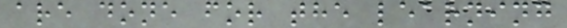are done for the learning
